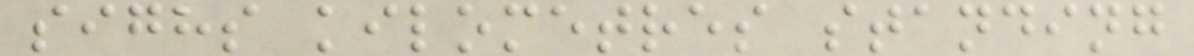sighs kilometres standing
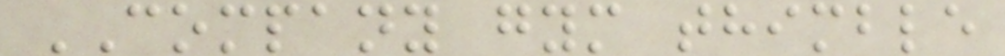COMPANY gym thimble
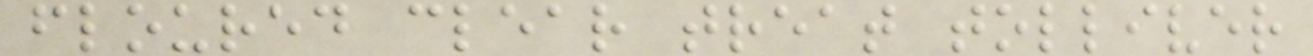floured clear treat tolliver
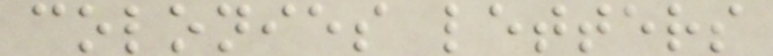colonies letters
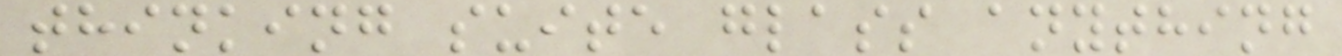thinking suite glass anything
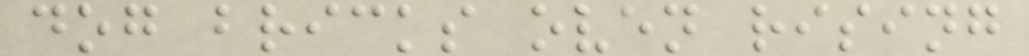dog bricks oven rising
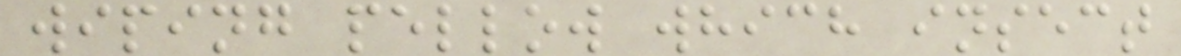wiping pellow which insect
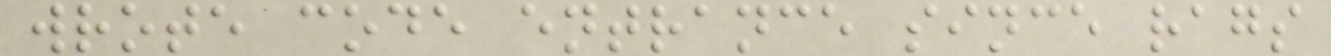wrote code entrance since rags
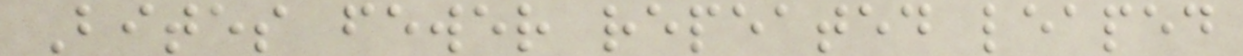Bites fewer repeated leaped
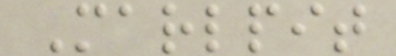Marlpit
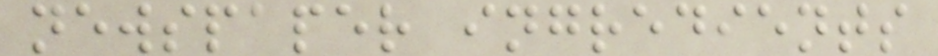newspaper ingredients
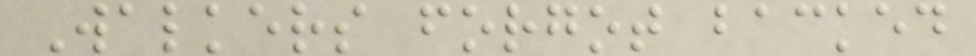Walkers forgot backed
